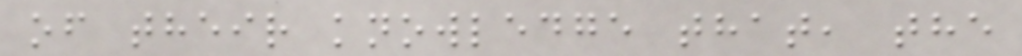of their knowledge that, the
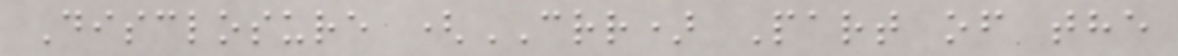Disclosure (CRR) Part of the
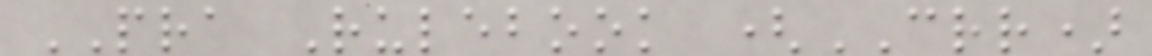PRA Rulebook (CRR)
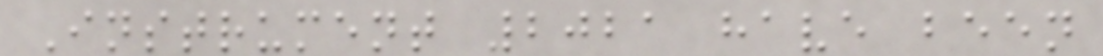Instrument 2021 have been
